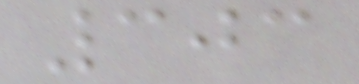303
